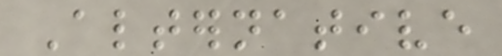Alternative
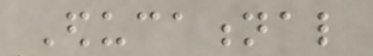Educational
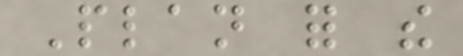Plan for the
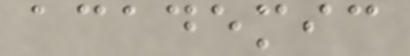academic
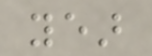year
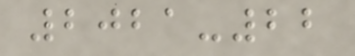2021-22
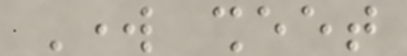Work sheet
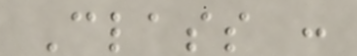Class :
